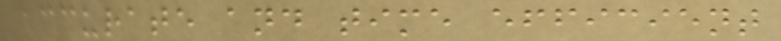accurate and time efficient
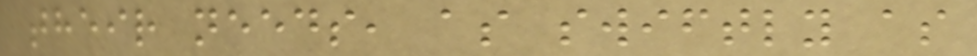their needs, as swiftly as
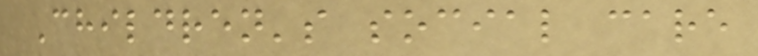Children's social care
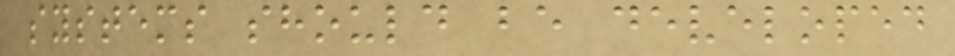systems should be developed
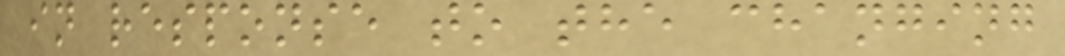in response to the changing
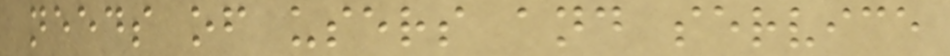needs of users and service
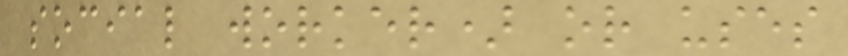social worker) or uses
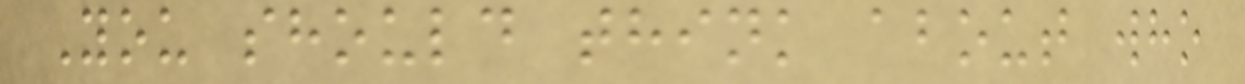You should think about who
